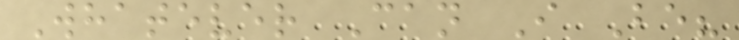Whatever Can I Be?
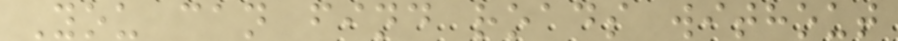You can find roads without
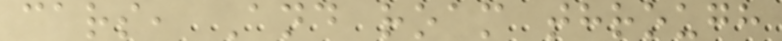cars, And roam through
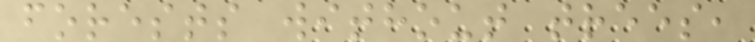forests without trees,
